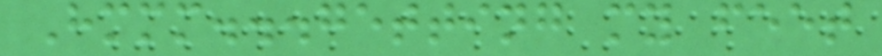Hmmm...getting my feet
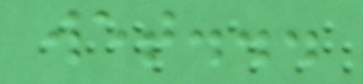wet...
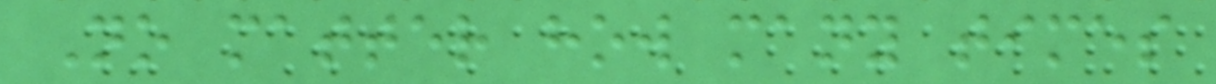No matter how many times
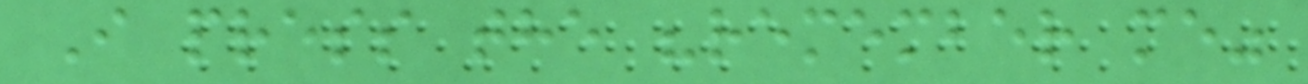I press the "remember me"
